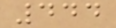444
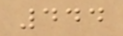444
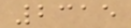2315
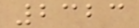2323
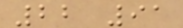22 91
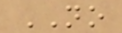NO
